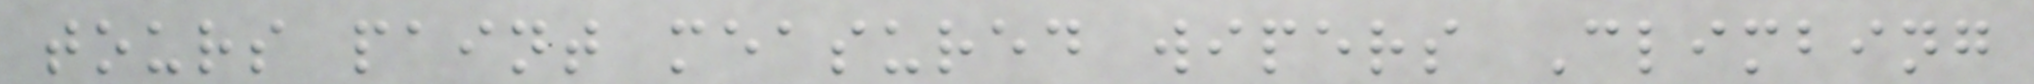tours paint measured wipers Climbing
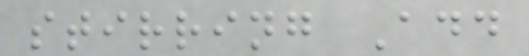stirring Add
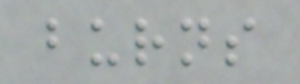burns
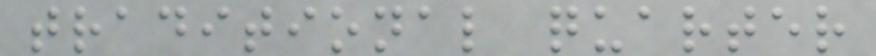traditional quarter
